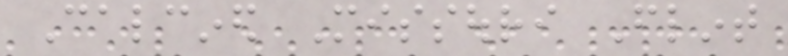Calcined Missouri Flint
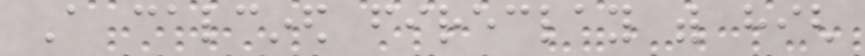A calcined fireclay with high
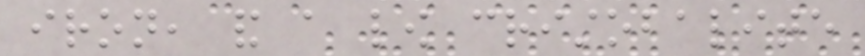iron, and a low cristobalite
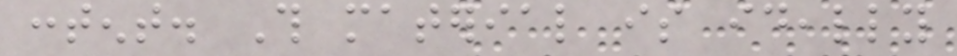content. This material is ideally
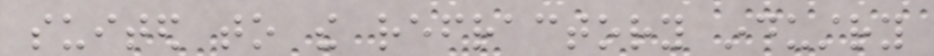suited to the refractory industry
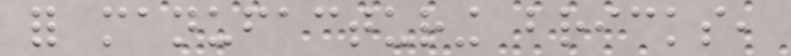for manufacturing bricks,
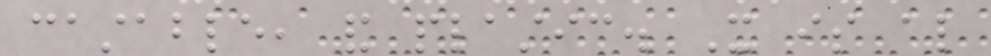castable, and plastic. It is also
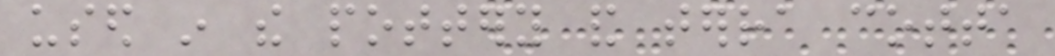used in the pottery and terra cotta
